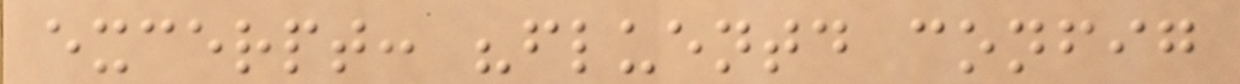excerpt: "fluentd config
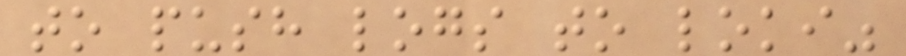to push logs to loki"
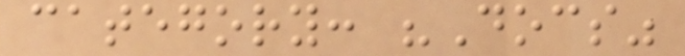category: "Docs"
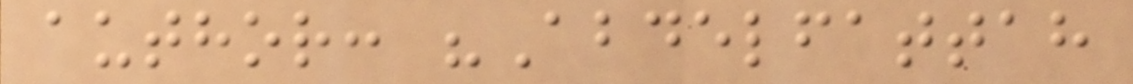author: "Abdelfattah
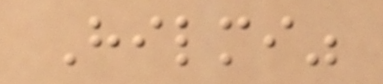Hilmi"
